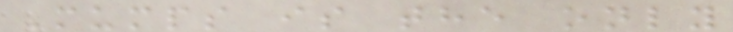Mumps is the only
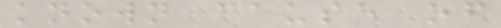known cause of
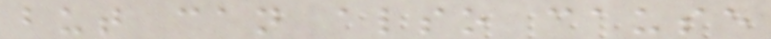but can also cause
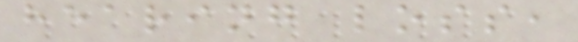hearing loss,
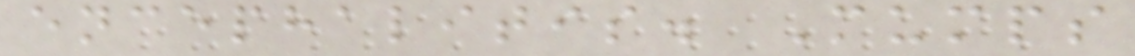encephalitis. Mumps
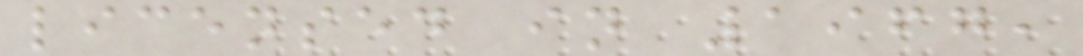licensed in 1967,
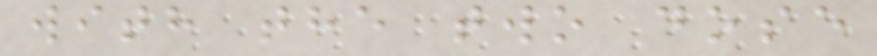with the two dose
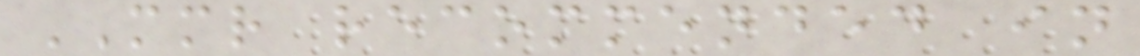MMR recommended in
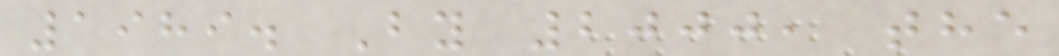1989. By 2000, the
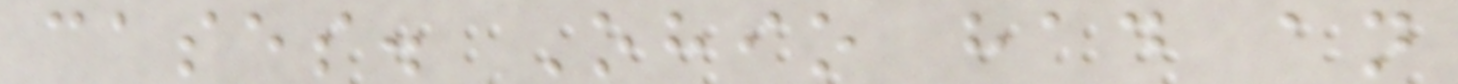cases. Ohio had an
